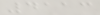4113
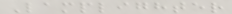Lamplighter
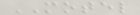MOTEL
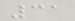31
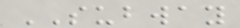SUBWAY
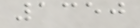1350
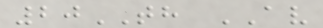20TH AV
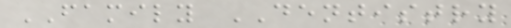FAMILY DENTISTRY
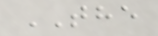THE
